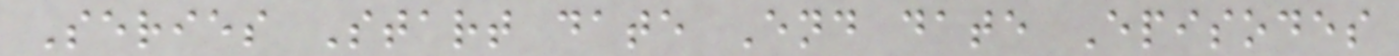Series Start date End date Episodes
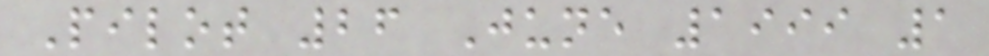Pilot 26 June 1999 1
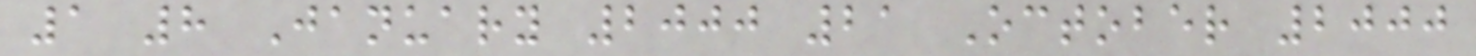1 8 January 2000 21 October 2000
